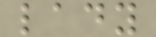lady
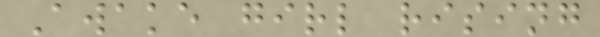Awake girl rising
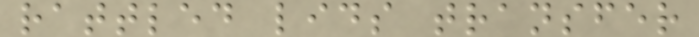rattled lids transfer
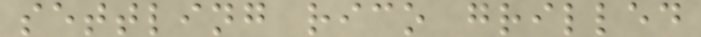settling rico grilled
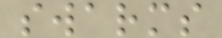swarms
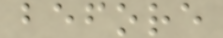before
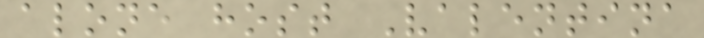alone host Valentina
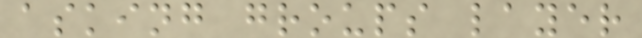asking groups layer
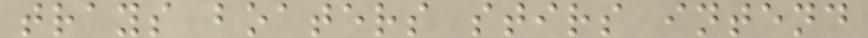trays boaters stirs intend
